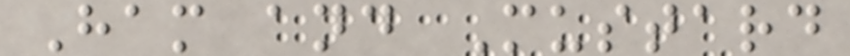Ham and Mustard
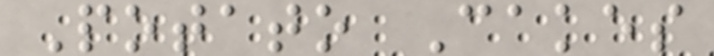Potato Cakes
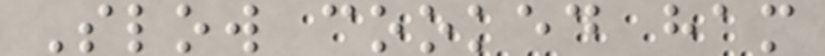Slow cooked ham
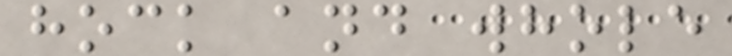hock and whole
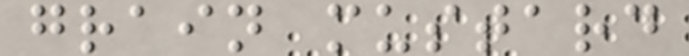grain mustard
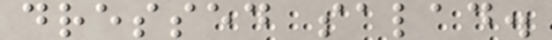dressed salad.
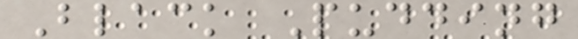Black Pudding
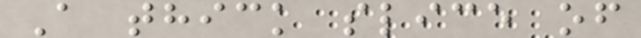A thick slice of
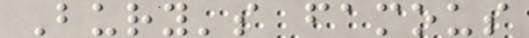Bury's famous
